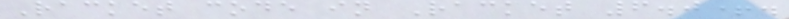Racket code in Racket 6.0+.
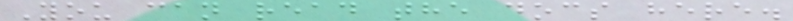You can read the docs here.
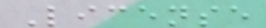License
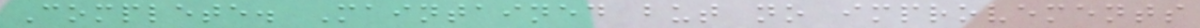Complete. Maintained but no improvements
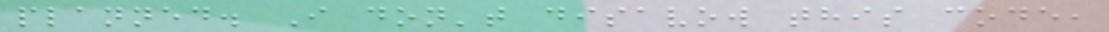planned. I don't disavow this code,
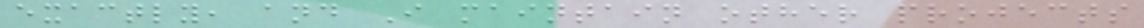exactly, and I maintain other projects
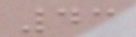43
